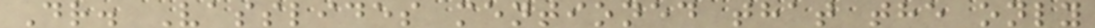Dr. Vasslides mentioned that the only
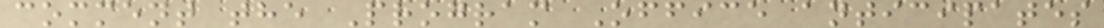comment the Program Office anticipates
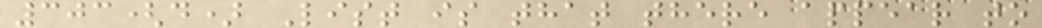303(d) List is that there appear to
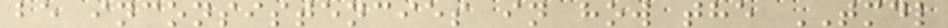be inconsistencies in how the TMDL
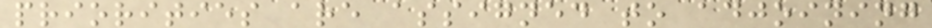priorities are assigned to adjoining
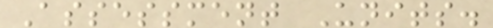Assessment Units.
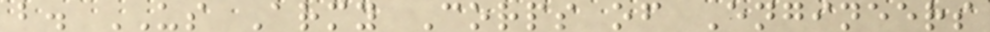b. US Army Corps of Engineers
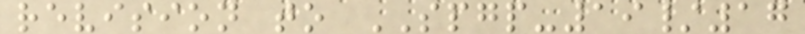revision to SPGP-19/17
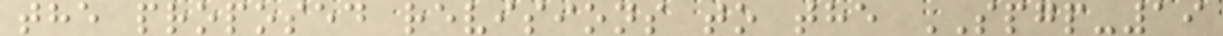the proposed revisions to the SPGP-19
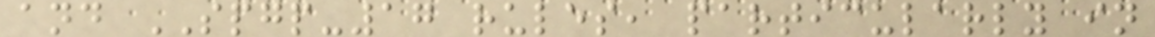and SPGP-17 rules, particularly in
